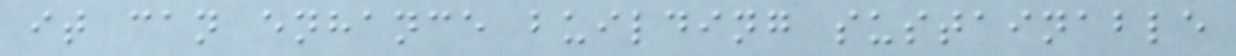it can enhance building sustainable
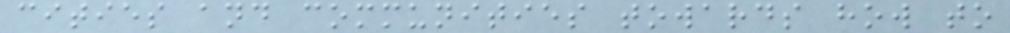cities and communities towards how to
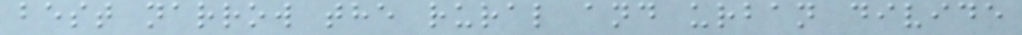best narrow the rural and urban divide
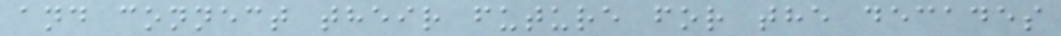and connect their future for the decades
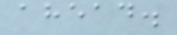ahead.
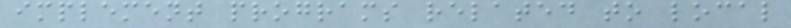implement programs related to local
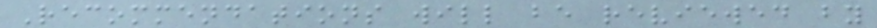Recommendations will be reviewed by
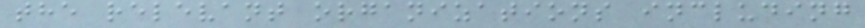the relevant organizations including
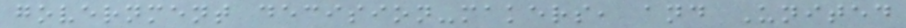government decision-makers, and United
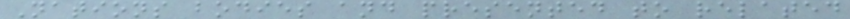Nations bodies and presented to related
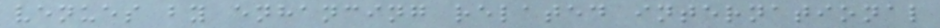venues by enhancing related international
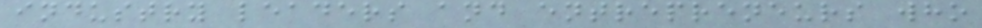industry leaders and entrepreneurs who
